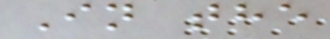In the
